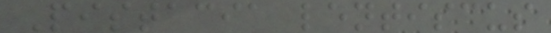Pistacia lentiscus
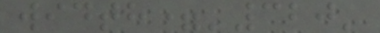width='320'
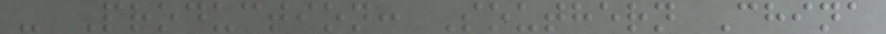- Production: Southern China
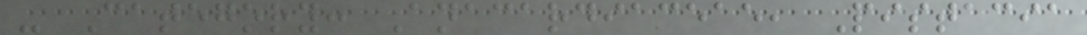- Category: Anacardiaceae, Pistacia
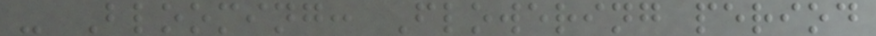- Blooming: Flowering period
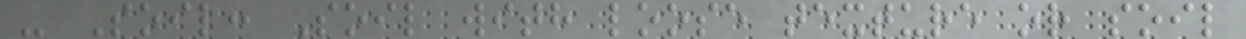- Soil: Soil with loose texture or soil
